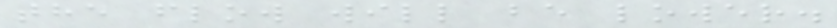the flow will be lower.
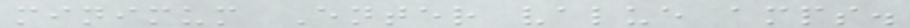minimum Enter value amps.
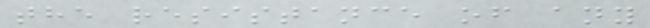the resistance of any
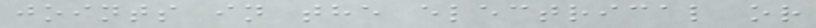joints in the electrical or
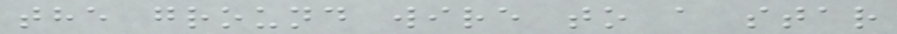the ground wire to a star
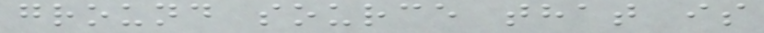ground source that is
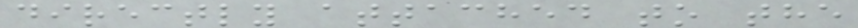directly attached to the
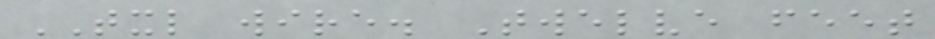TXL wire. Twelve feet
